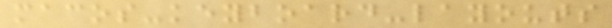macos-keyboard-layouts
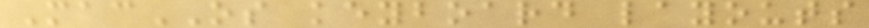MacOS keyboard layouts
